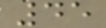45
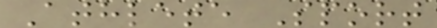Athlete Sport
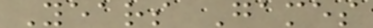Years Games
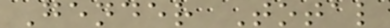Gender Total
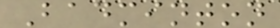Badminton
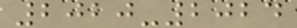2020-2024
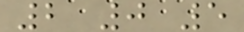2 0 5
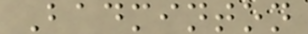Badminton
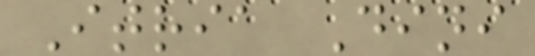Itria Dini
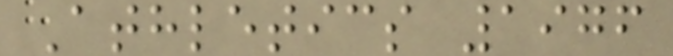Athletics 1976
